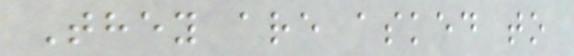They are asked to
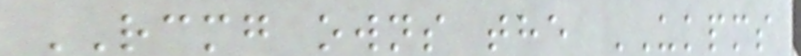RCMG owns the UKPMS
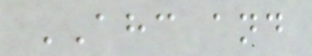AHC and
